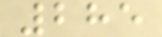285
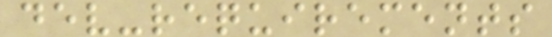dev-requirements
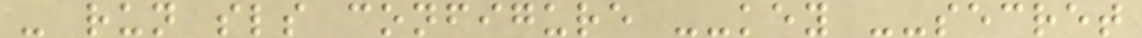- run sls configure --key --secret
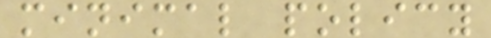minimal policy
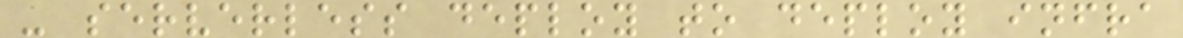- serverless deploy to deploy infra
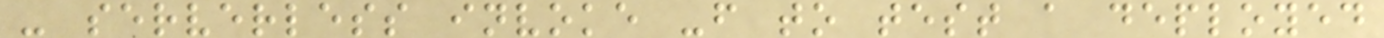- serverless invoke -f to test a deployed
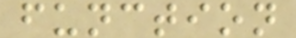function
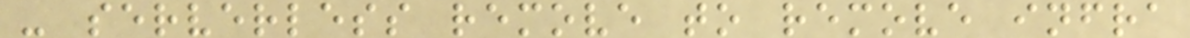- serverless remove to remove infra
